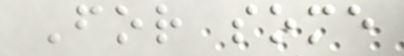For some
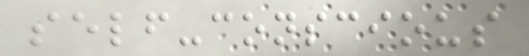self-conscious
